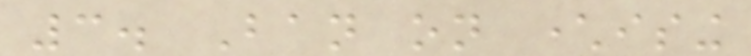3. Ban on characterising
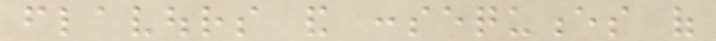flavours and consequences of
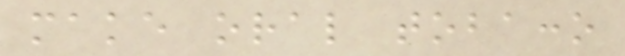make oral tobacco
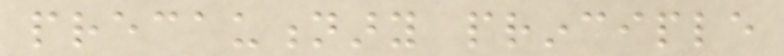precautionary principle
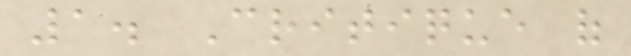1. Critique of
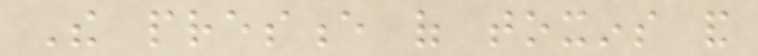The presence of toxins and
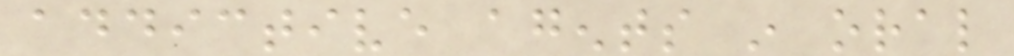addictive agents in oral
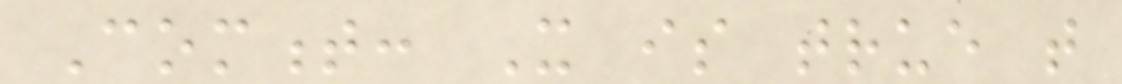Comment: It is true that
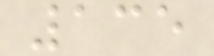135
